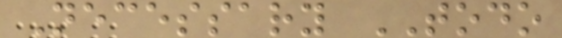Necessary TODO
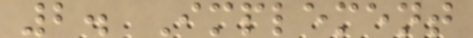2. Implement
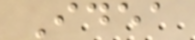Idea
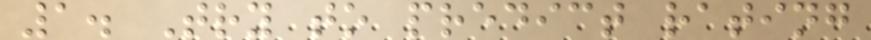1. Try to predict rating
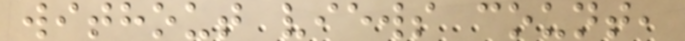without views count,
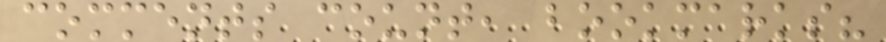comments count, bookmarks?
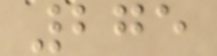275
